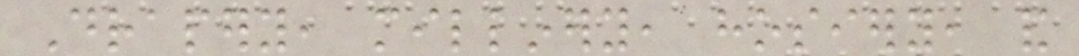Drapery, millinery, hosiery, and
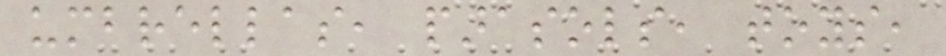umbrellas, parasols, toys,
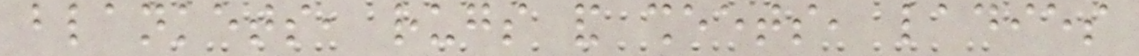blankets, rugs and sheets, ladies
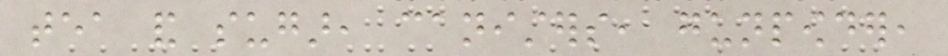tea and sugar, canisters, gunpowder,
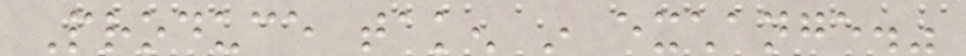Produce taken in exchange."
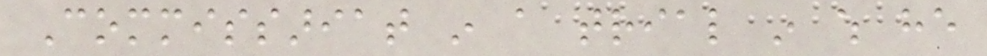Commissariat in a trial in which he
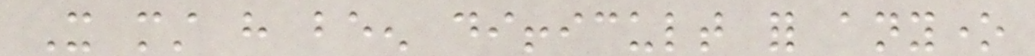It must have been difficult for anyone
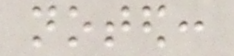noted:
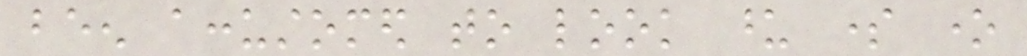been accustomed to look upon some one
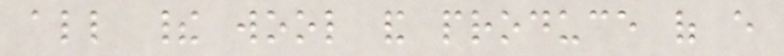all their wool and produce of every
